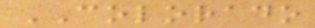COLORADO
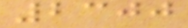2300
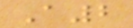A2
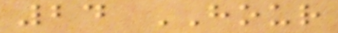24 HOUR
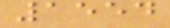1554
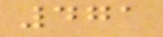471
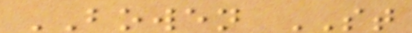BOWEN ST
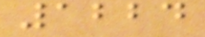1224
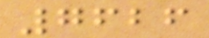7626
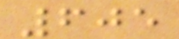605
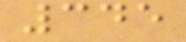345
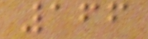166
